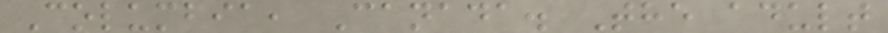Columbia, Canada. The adult
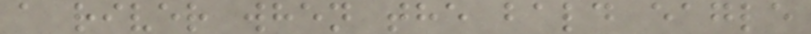a river when the bald eagle
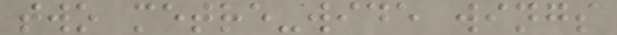two metre-wide wings
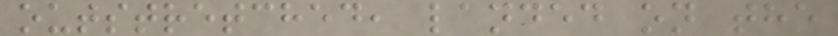outstretched, landed on the
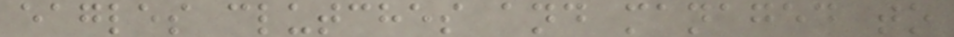eagles clutches and managed to
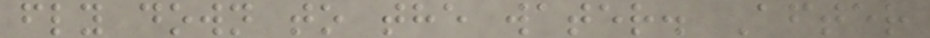fly down to the water. After
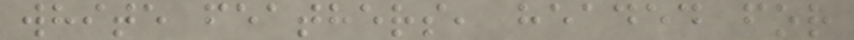white feathers, headed for
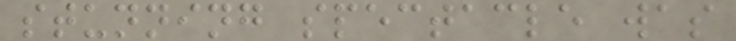stunning spectacle was
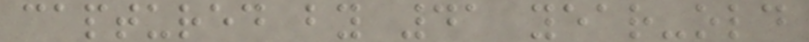captured by 41 year-old
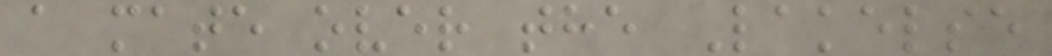a mate over the Lakelse
